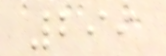299
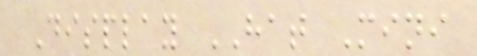Display HAT Mini
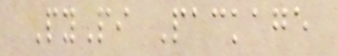PyPi Package
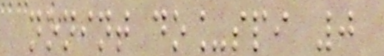nonint do_spi 0
